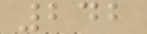242
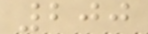200
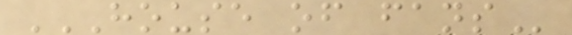HOUSE OF FANS
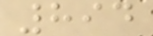894
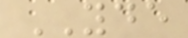YDE
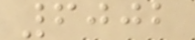6002
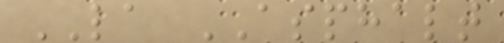LA ASPHALT
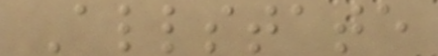Allstate
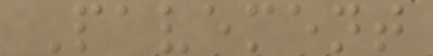Pavement
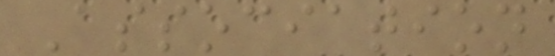Association
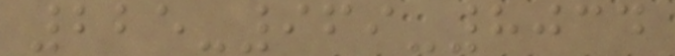225-969-8034
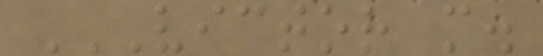VICTOR M.
